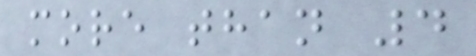more than 4
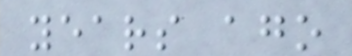years ago
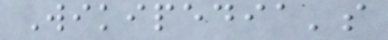Wikipedia's
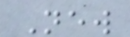New
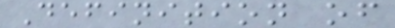Definition of
